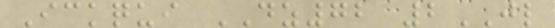Ickqui DZ72 2JL
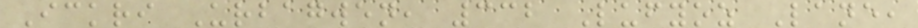Ickri Urbagwen, 332 Lufyoz Lane,
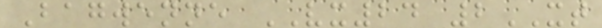Bagwenne VX24 2XT
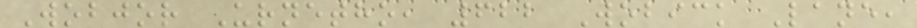Wobjor Urnetho, 622 Wobick Lane,
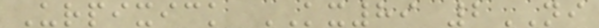Urpixick KX89 2NI
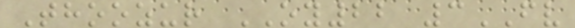Thoozur OY22 3FV
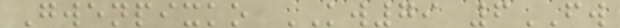Gwenpixko KW79 6FW
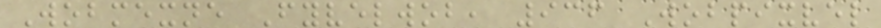Wobmexne Fyvelwob, 936 Wobpixvel
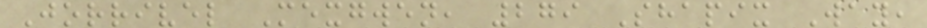Jorrivel Mexgwen, 279 Shapix Way,
